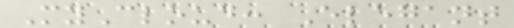MyCloud: Elegant
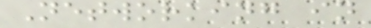Networking in
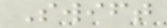Swift
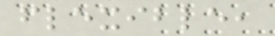flexible,
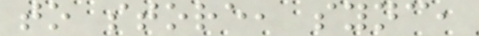to store, sync,
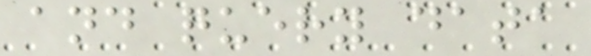and query data
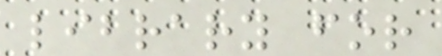library for
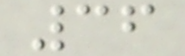36
